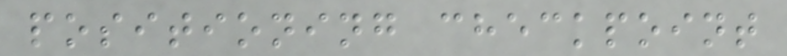positioning checkpoint
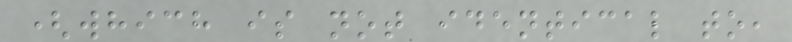(which is not identical to,
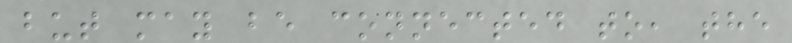but may be connected to, the
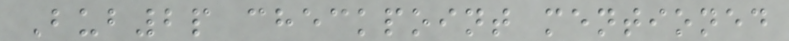Bub2p checkpoint mentioned
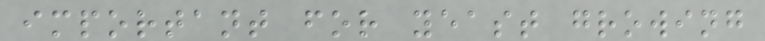important for yeast growing
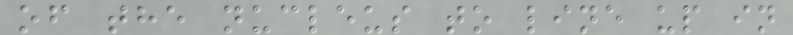of the nucleus to line up in
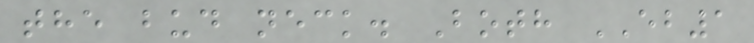the bud neck. Both EB1
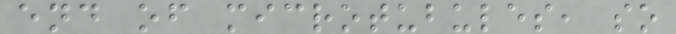end of microtubules, so
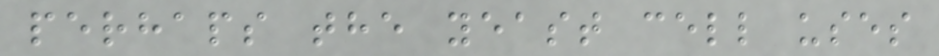perhaps the yeast cell uses
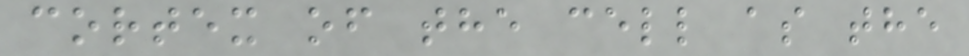cortex of the cell as the
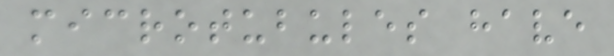microtubules have
